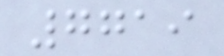7719
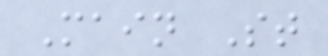Main St
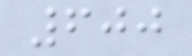600
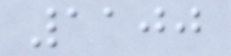1100
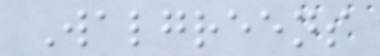Walgreens
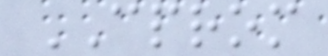CPROM
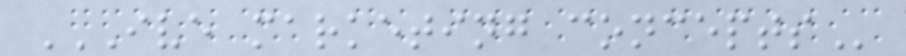IVE MARKETING CONCEPTS
